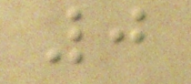0
